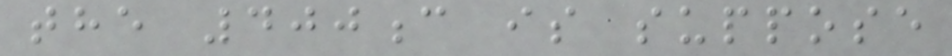the 400c is suppose
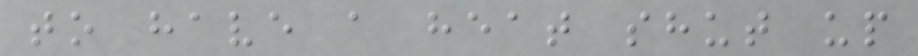to have a heat shut up
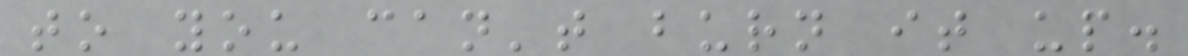to you can't burn it up.
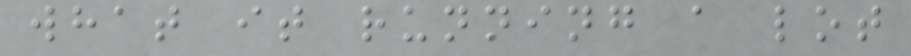what it running a lot
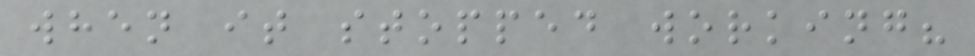when it stopped working?
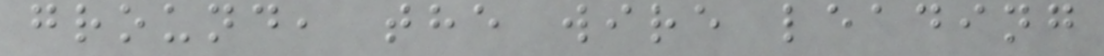ground, the wire leading
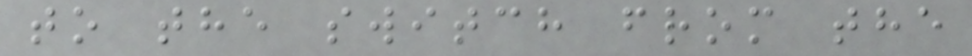to the switch from the
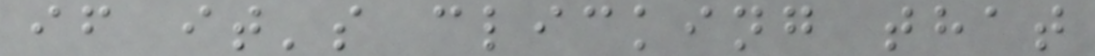if it's clicking that
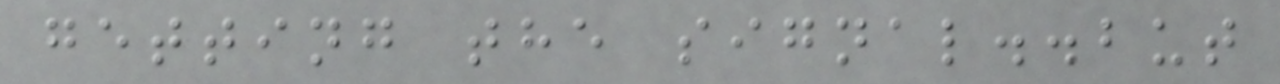getting the signal..but
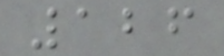126
